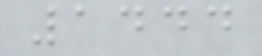1444
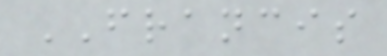FRANCIS
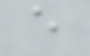e
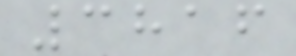3816
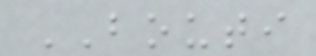BOUTI
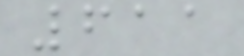611
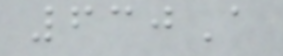630A
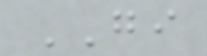GI
